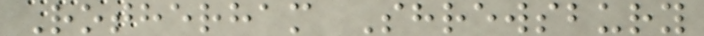Rotherham Shrewsbury
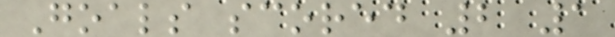Goals scored 2 1
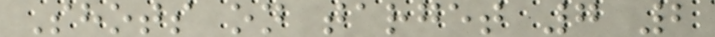Shots on target 7 2
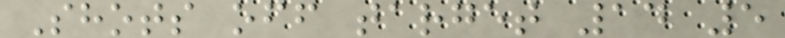Shots off target 14 5
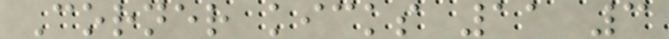Corner kicks 11 3
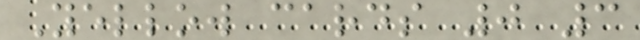Yellow cards 0 3
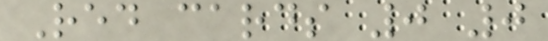Red cards 0 0
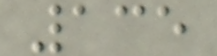135
